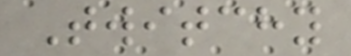Twitchy
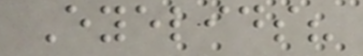Eyelids?
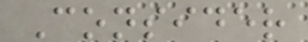Consider
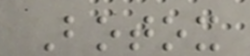Botox
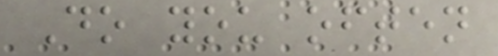Do you often
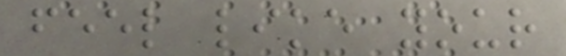feel like your
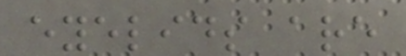eyelids are
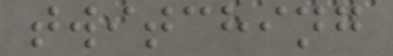twitching
